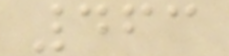463
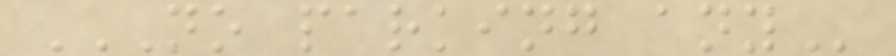NO PARKING ANY
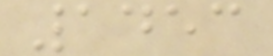1453
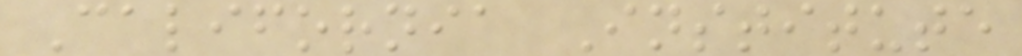California Institute
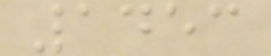1453
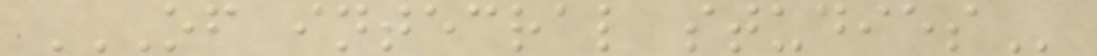OF INTECRAL STUDIES
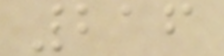216
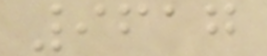9617
